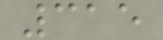315
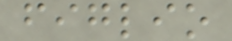figlio
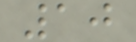10
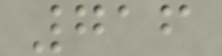716
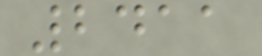2411
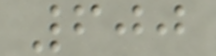600
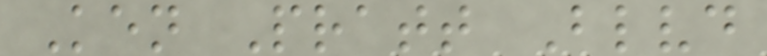Ken Pratt Blvd
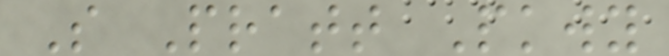S Pratt Pkwy
